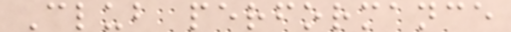Club performance
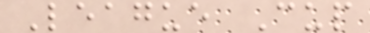League Cup
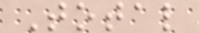Total
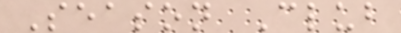Season Club
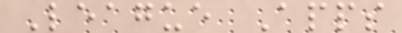League Apps
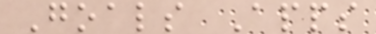Goals Apps
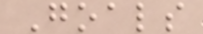Goals
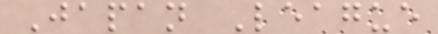Japan League
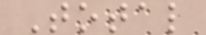Total
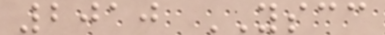2010 YSCC
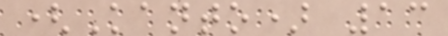(Kanto) 13
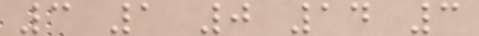3 1 0 14 3
